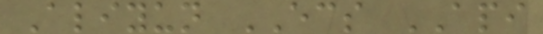Aliyun ECS API
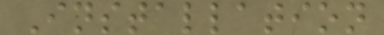Installation
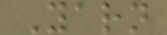Yarn
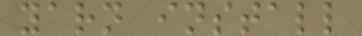yarn install
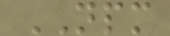NPM
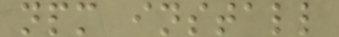npm install
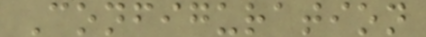Configuration
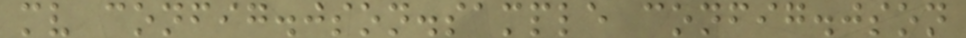mv config.json.sample config.json
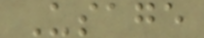Usage
